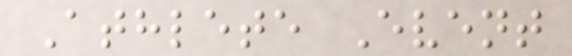Athlete Event
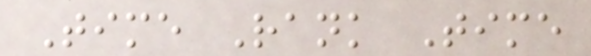Time Rank Time
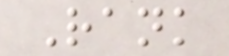Rank
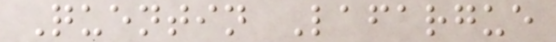Quentin Lafargue
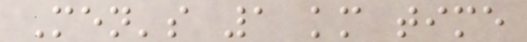Men's 1 km time
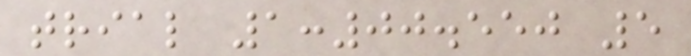trial 1:00.550 5
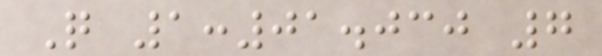Q 1:01.030 7
